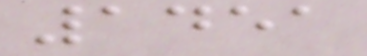1451
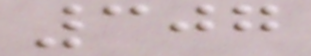307
